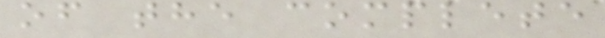of the complete
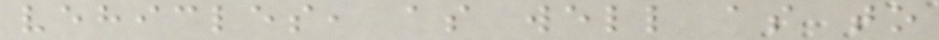vehicles, as well as to
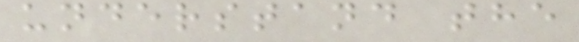understand the
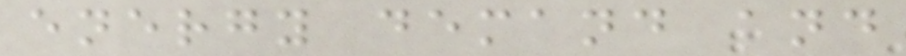energy demand and
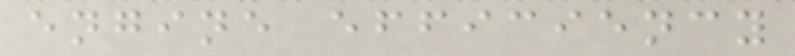engine efficiency
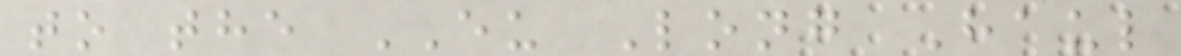to the EU Long Haul
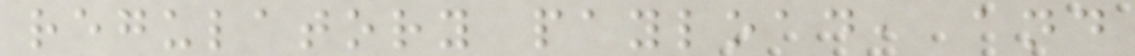regulatory payload, and
